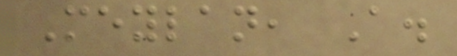Meylan, A.
